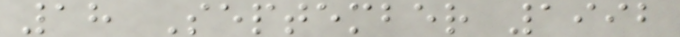18 September 1992
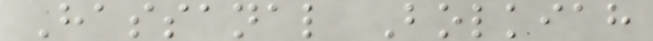Hassanal Bolkiah
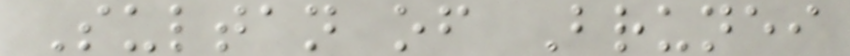Sultan of Brunei
